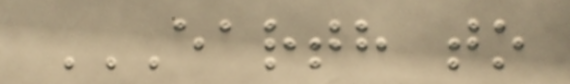EARTH TO
